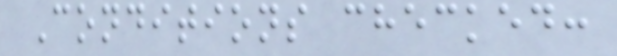Conditions checked:
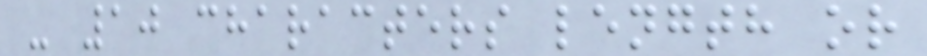- 10 characters length or
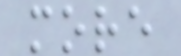more
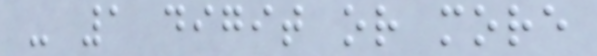- 1 digit or more
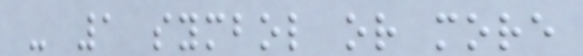- 1 symbol or more
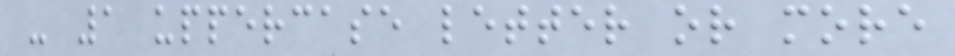- 1 uppercase letter or more
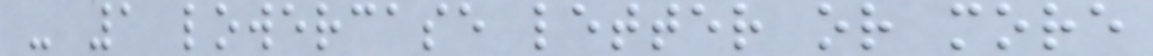- 1 lowercase letter or more
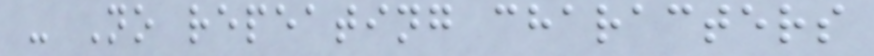- No repeating characters
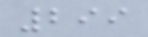299
